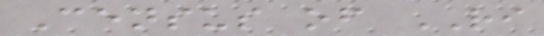Census of RI
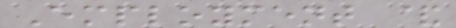Employment &
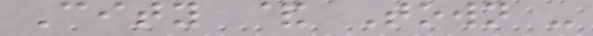City & Town -
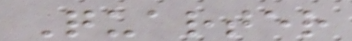Quarter
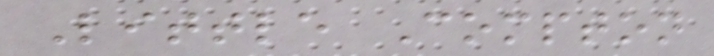Little Compton
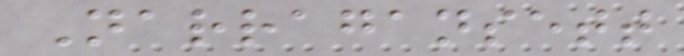Narragansett
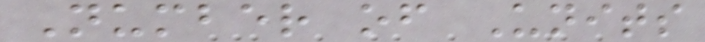Number of Units
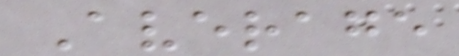Average
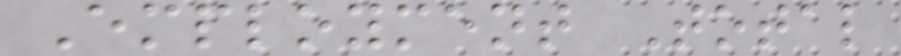Employment Total
